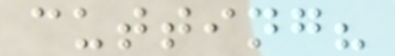cutting?
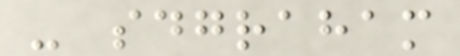- sdgraham
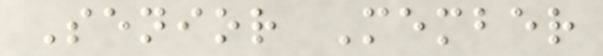Senior Member
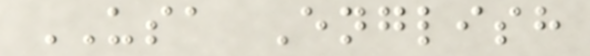USA English
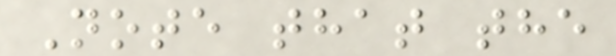Note that the
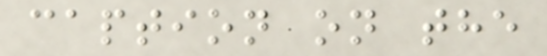caption on the
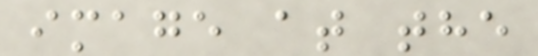image at the
